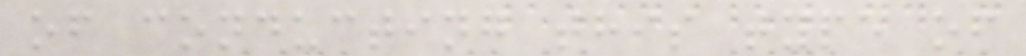of conducting this type of
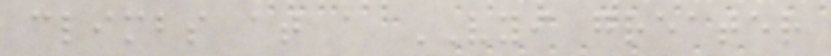climbs at a VYI greater
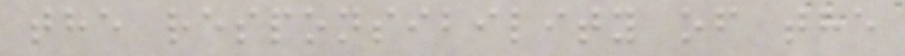the responsibility of the
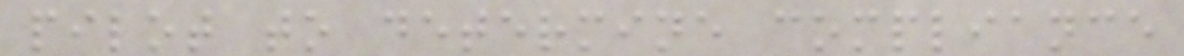pilot to determine compliance
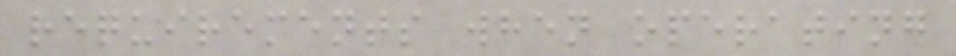requirements when operating
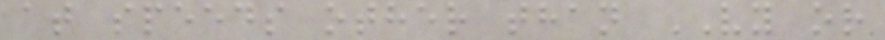at speeds other than VY or
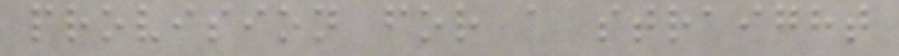provision for a straight
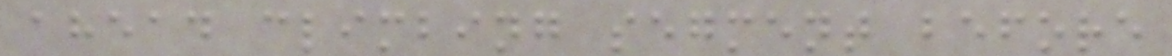ahead climbing segment before
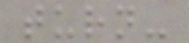turn-
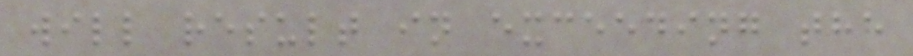will result in exceeding the
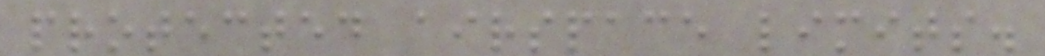protected airspace limits.
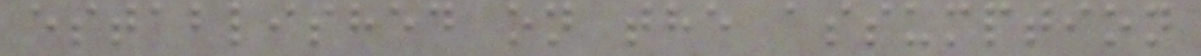established on the assumption
